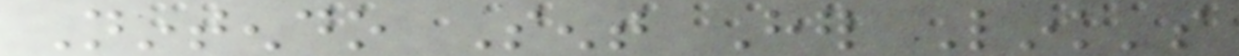Nintendo Sent Her Link's
